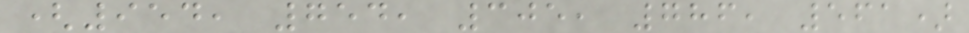(954, 754, 305, 786, 561)
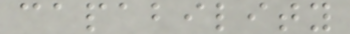capability
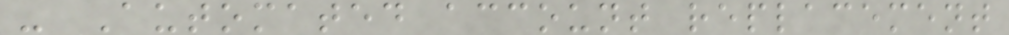- Automated account replacement
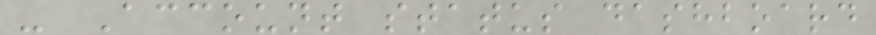- Account status dashboard
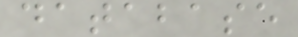database
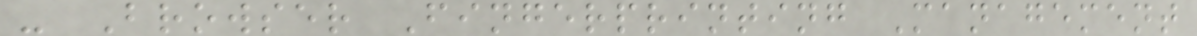- Browser Fingerprinting Management
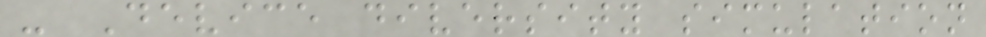- Device diversity simulation
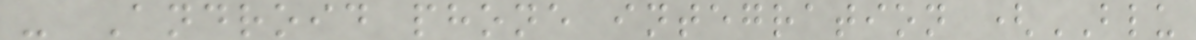- Android phone integration (BLU
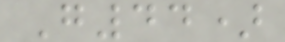G44)
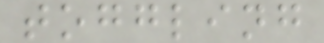toggling
